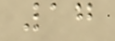17
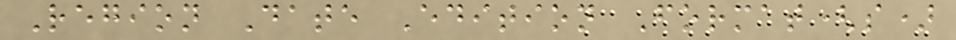Region Date Edition Format(s)
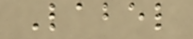Label
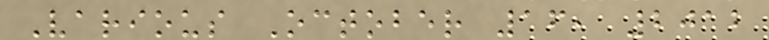Various October 16, 2012
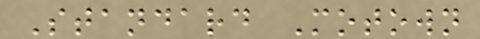Standard Motown
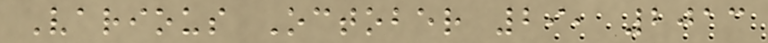Various October 29, 2013
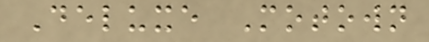Deluxe Motown
